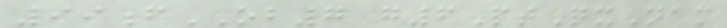99fOB7 g6PtQxNam
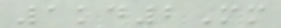1kd2Mm
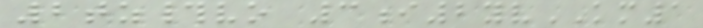2tz#vo 3i2yvKM1
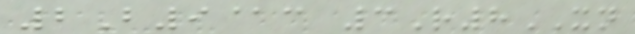2B9@c 3R8XN
